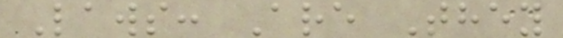Laws: Are They
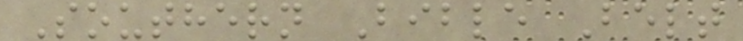Southern Bible Belt
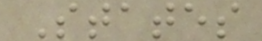States
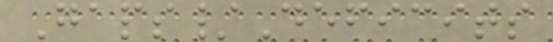Gaps/Deficits
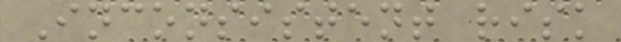Inconsistent risk
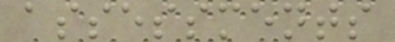assessments
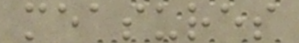measures
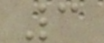3
